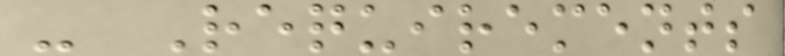- Requirements
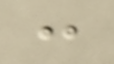:
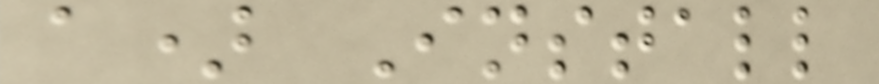a) Install
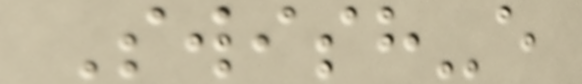Swish-e
